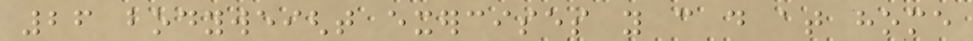26 bodyweight exercises you can do at home
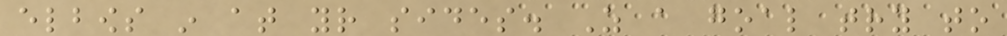elbows in at your sides. As a goal try to
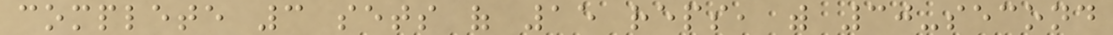complete 3 sets of 15 reps, with 30-second
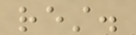rest.
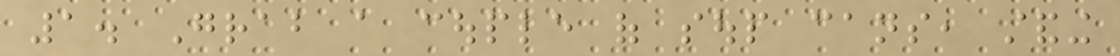1. Grab a couple of soup cans, standing
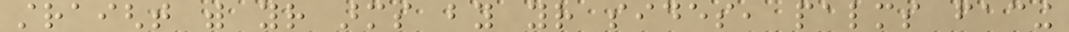straight with your arms by your sides, palms facing
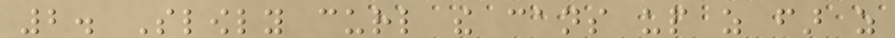2. Slowly curl the cans up as far as
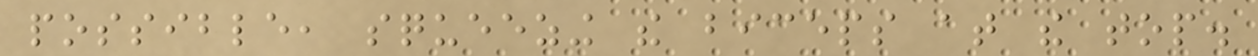possible, squeezing the biceps at the top.
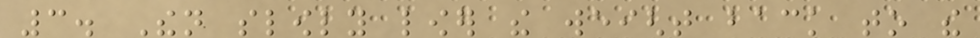3. Then slowly lower the weight back to the
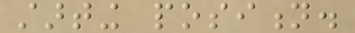starting position.
